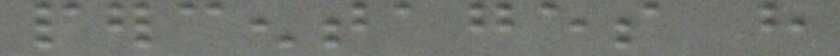percentages have
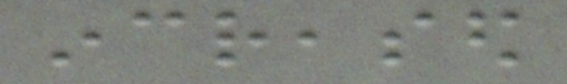increased
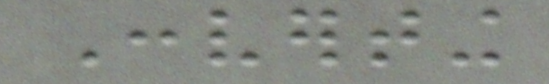Converting
